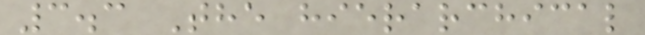3.3 The hierarchical
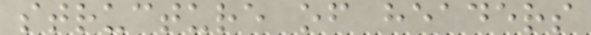structure of headers
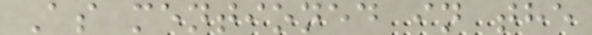As mentioned in the
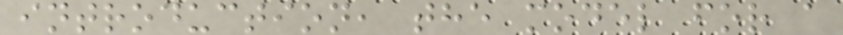introduction, the model for a
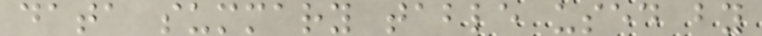data summary table used by
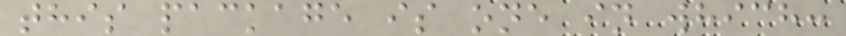this package is one in which:
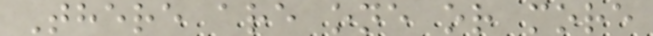There are one or more
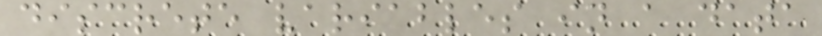discrete variables in a data
